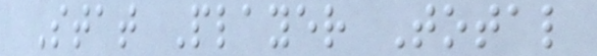Stat Player Total
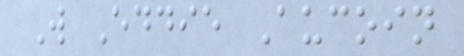W Eddie Aucoin
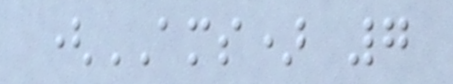(AMS) 7
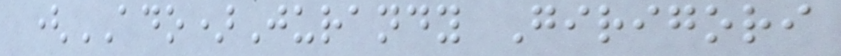(ADO)Jurandy Girigori
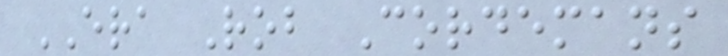ERA Rob Cordemans
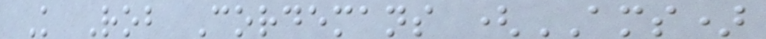K Rob Cordemans (AMS)
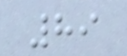89
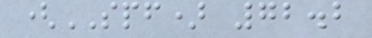(SPF) 72.2
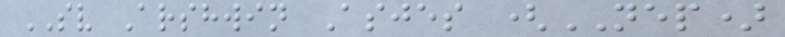SV Arshwin Asjes (NEP)
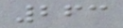263
